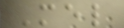Mel
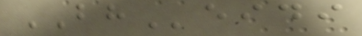BHeidi
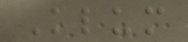Klum
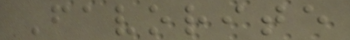Favorite
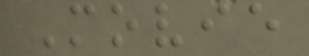Movie
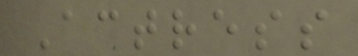Actress
